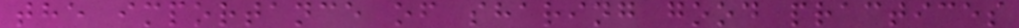the importance of sharing good practices
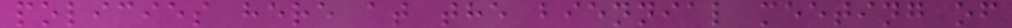policies here at the biennial meeting of
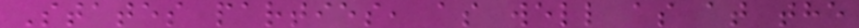States parties, as well as at the
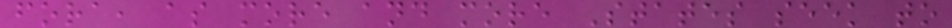fora, as more and more States seek to
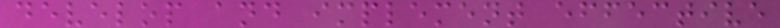develop and implement effective
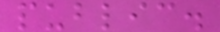public.
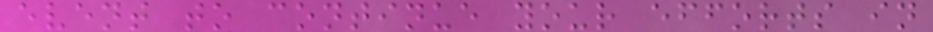event to continue your efforts in
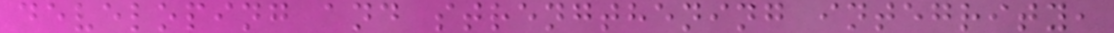developing and strengthening integrity,
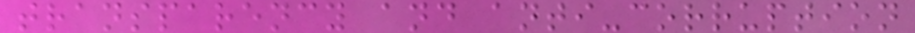transparency and anti-corruption
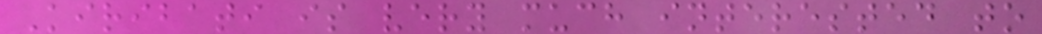Kiribati is very much interested to
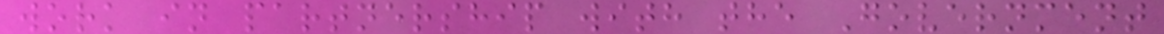work in partnership with the Government
